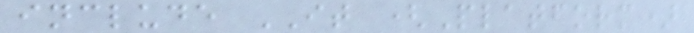include IT (Platform)
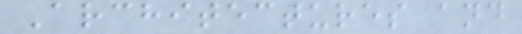Architectures and
